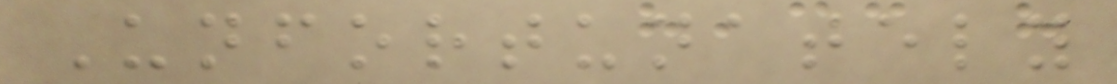Unfortunately
